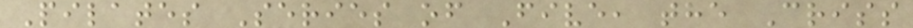Pilates Series of Five, the Criss
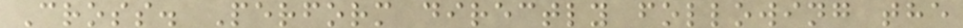Cross. Perform directly following the
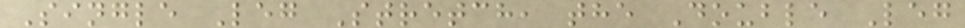Single Leg Stretch, the Double Leg
